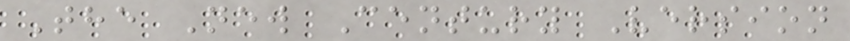The New Century Version
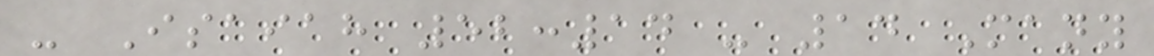- Isaiah 52:14 - 14 Many
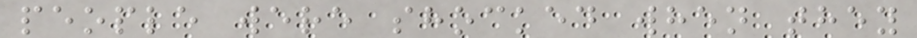people were shocked when they
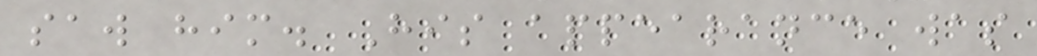saw him. His appearance was
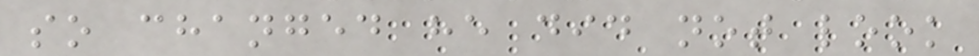so changed he did not look
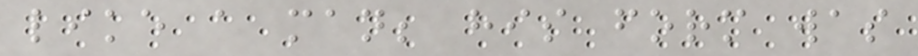like a man; his form was
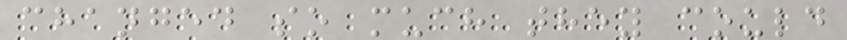changed so much they could
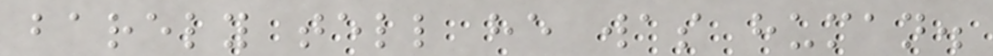barely tell he was human.
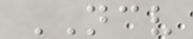NCV
